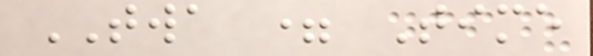TWA = Time
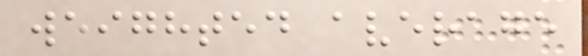weighted average
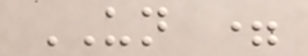UN =
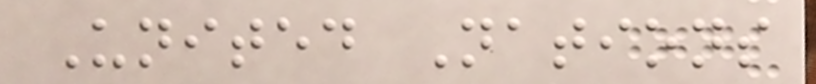United Nations
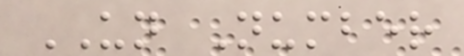UN Number
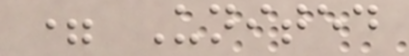= United
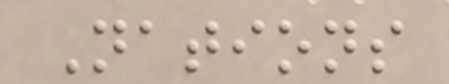Nations
